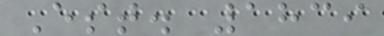Est. 1839
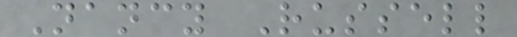Nancy Russell
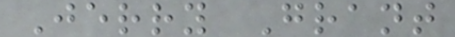Jerry Grant
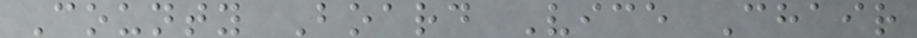County Board Vice Chair
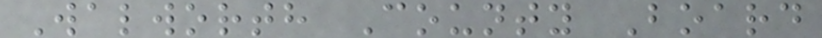Walworth County Board
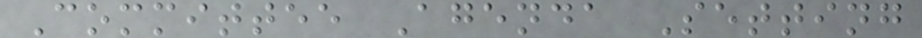Committee Agenda Setting
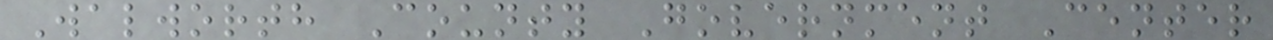Walworth County Government Center
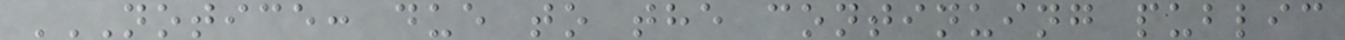NOTICE: DUE TO THE CONTINUING PUBLIC
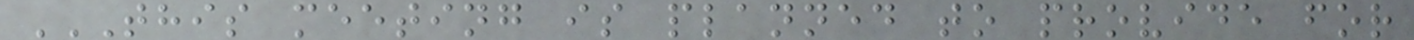THIS MEETING IS PLANNED TO PROVIDE FOR
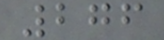276
